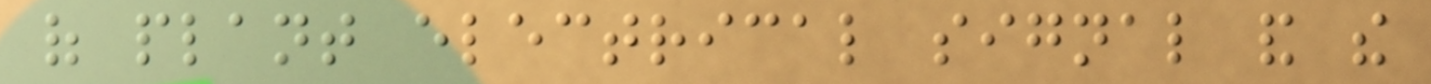of plant electrical signal and the
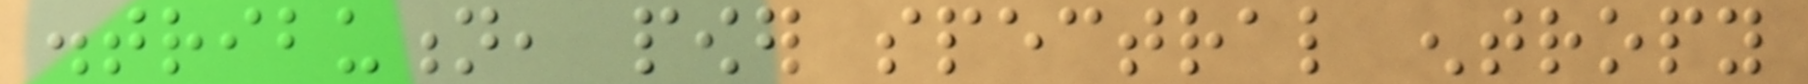distribution, power spectral entropy
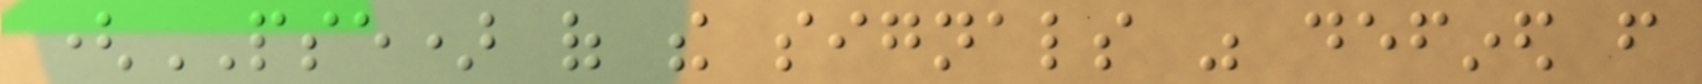(PSE) of the signals was defined from
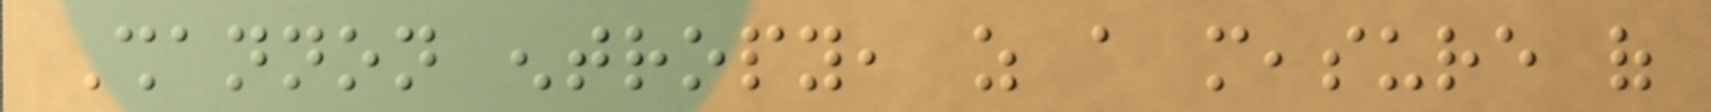Shannon entropy, as a measure of
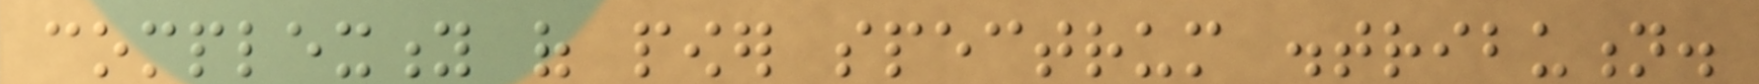complexity of power spectrum distribution.
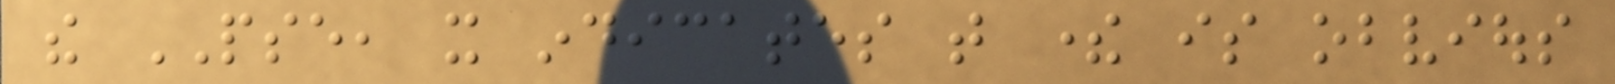the PSE, it indicates that there is obvious
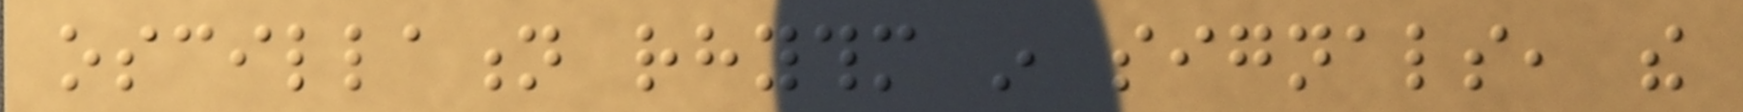oscillation rhythm in signals, the
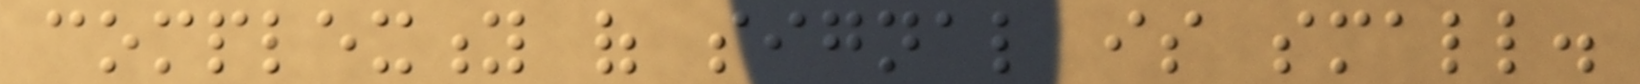complexity of signal is small.
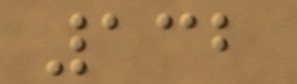132
